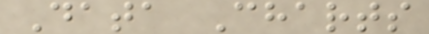Data Charts
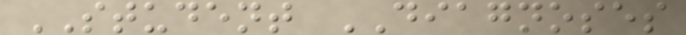STUDENT DIAGNOSES
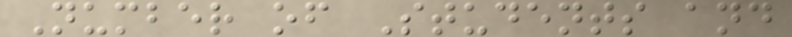Number of Students and
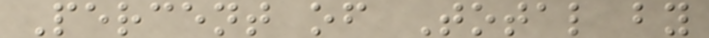Percent of Total by
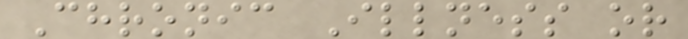Chronic Illness or
